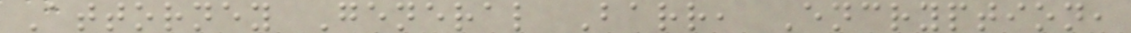Attorney General Barr, Encryption,
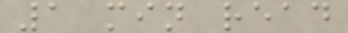1 min read
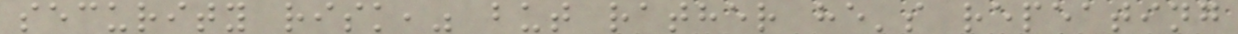security risk," but rather he's repeating
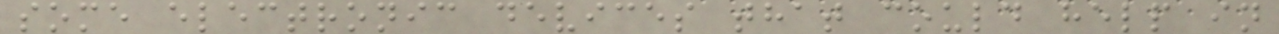some electronic devices that could help in
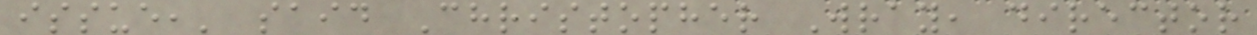issue,' said Christopher Wray, director
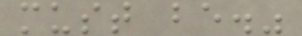must be."
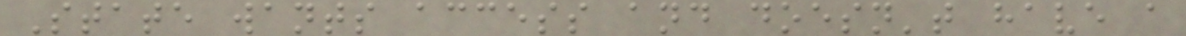State wants access and doesn't have a
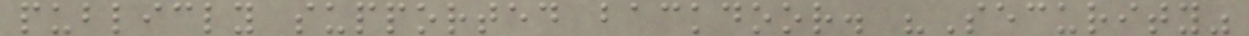publicly supported backdoor. "Security"
